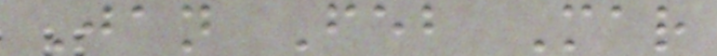Jan Feb Mar
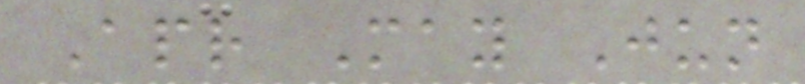Apr May Jun
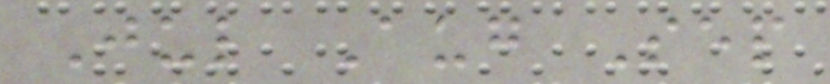Jul Aug Sep
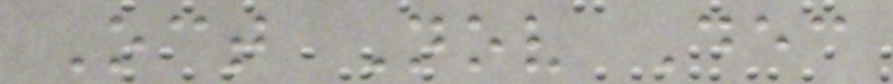Oct Nov Dec
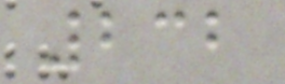232
